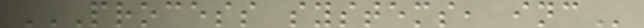PROCESS SYSTEMS, INC
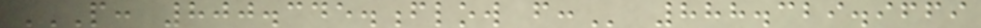P: 800.345.FLOW F: 888.329.9669
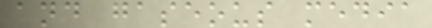and gaseous media
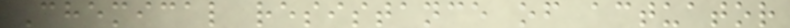Chemical resistance of actuator
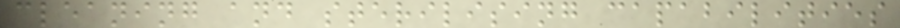cleaning and sterilising capabilities
